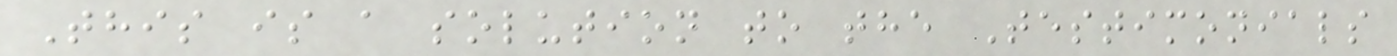This is a solution to the Testimonials
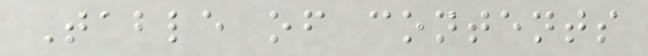Table of contents
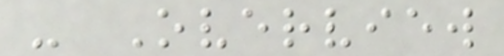- Overview
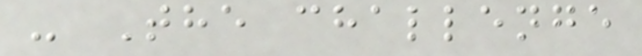- The challenge
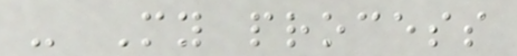- My process
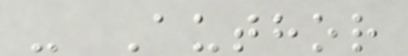- Author
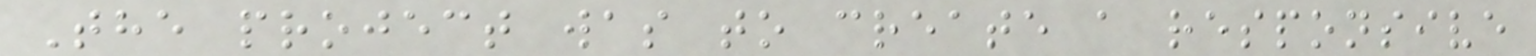The project was to create a responsive
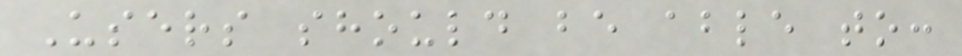Users should be able to:
